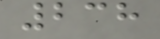238
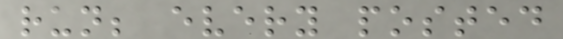run; every posted
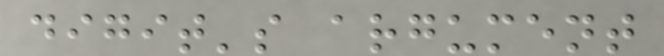digit's argument
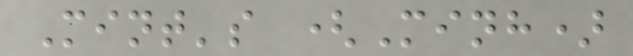Mint's (Minh)
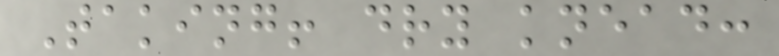Taking! dry knead:
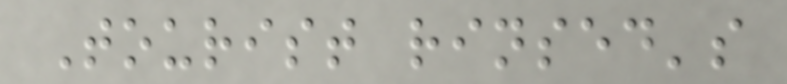Tourist rinsed's
